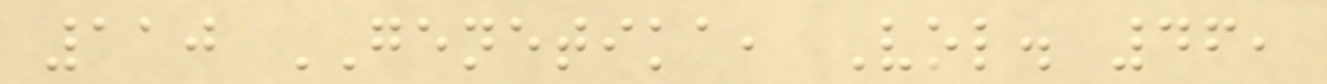110 GENETIKA, Vol. 46,
